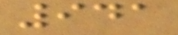941
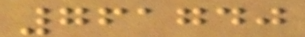761740
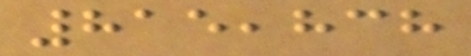815,838
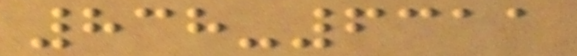838-6311
